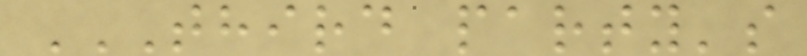THIRD PARTY'S
